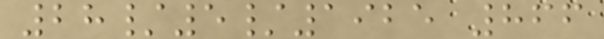28/5/1925 866
